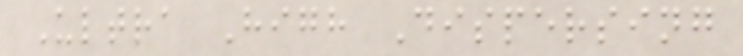Ultra High Dispersing
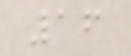16
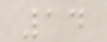14
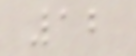12
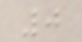0
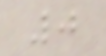0
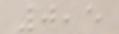0,5
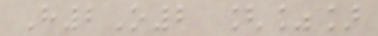H2O2 [%]
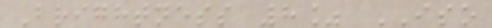Brightness 8% ISO
